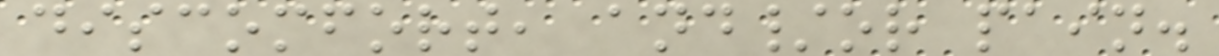discomfort, and/or pain.
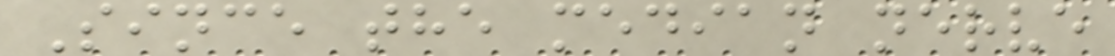Since the median nerve
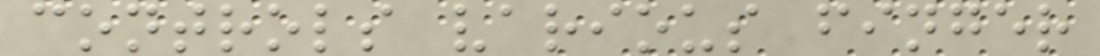controls various finger
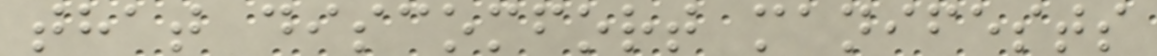that discomfort manifests
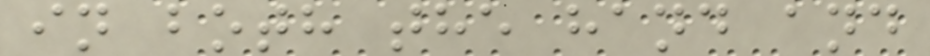in both the hand and
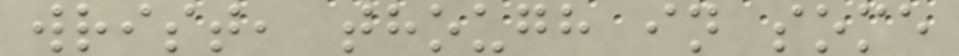wrist, though in some
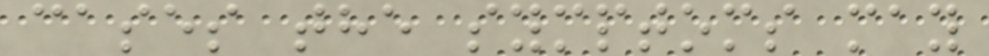cases the symptoms may
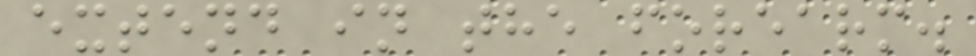extend in the forearm.
